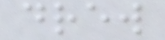drew
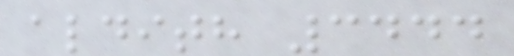aldith 3444
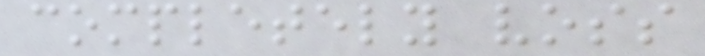completely voss
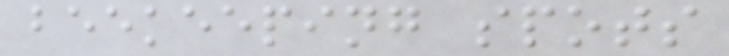beekeeping spots
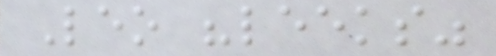Leo "leeks"
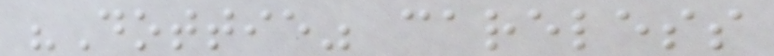"Dottie" careless
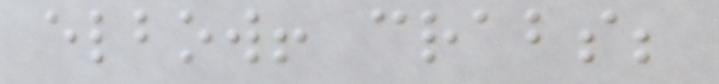elbow! crabs;
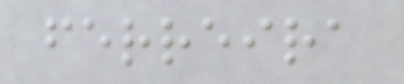ferreira
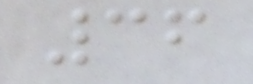36
